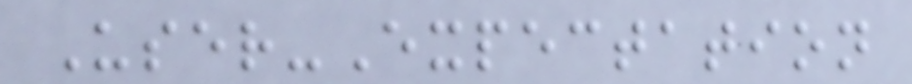User-Expectation
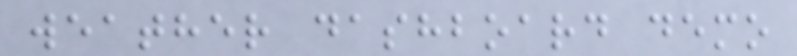weather dashboard demo
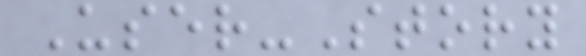User-Story
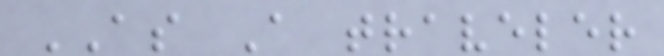AS A traveler
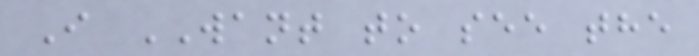I WANT to see the
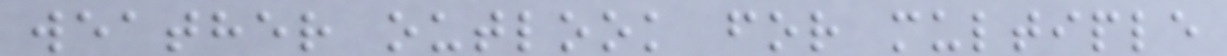weather outlook for multiple
